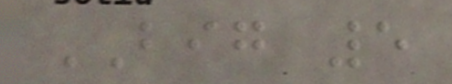BIG 5
